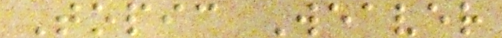Topic Weaver
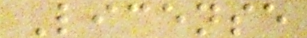License
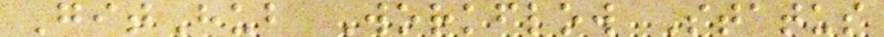GitHub Workflow Status
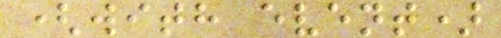(with event)
